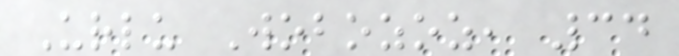Urlu Wobozoz, 34
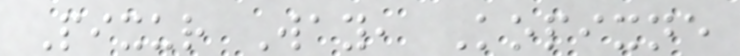Pixur Way, Kopixne
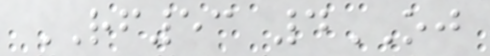RF53 4OJ
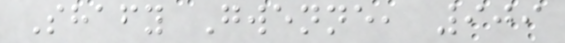Shafy Gwenne, 909
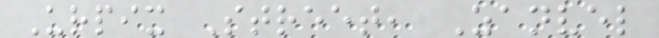Urpix Street, Zanvel
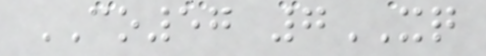CO57 7XQ
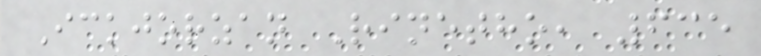Ickjorzan Rinetho, 635
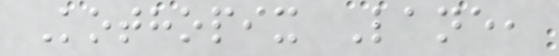Kothopix Lane,
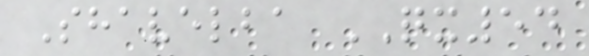Shavelba QX54
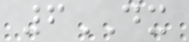6DX
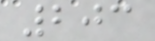203
